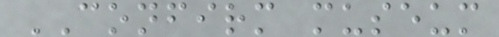CONFIRM museum
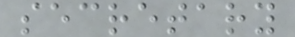secretary
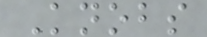Knobs
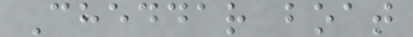Cheddar boat
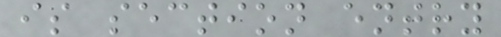is section entry
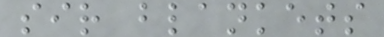sir blankets
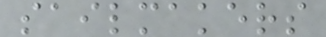sailmakers
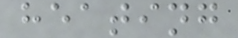heating
